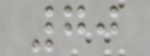70
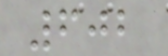602
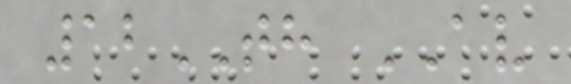12TH AV
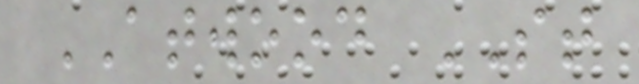ATWOOD ST
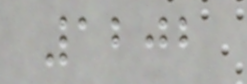1202
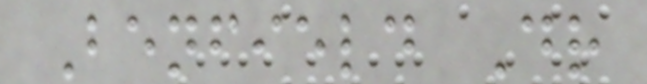Benfield Dr
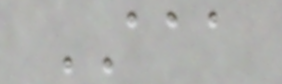AAA
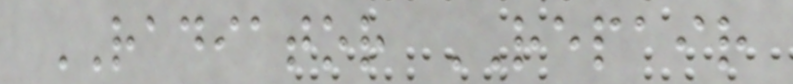RADIATOR REPAIR
